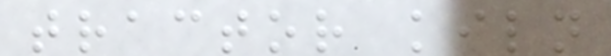tractor kiln
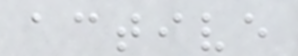active
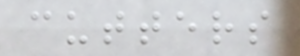cutters
